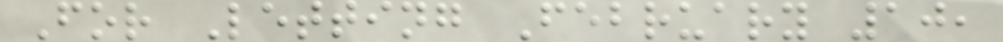For Letting February 10,
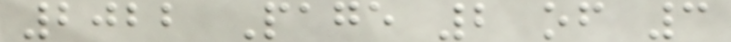2022 Page 2 of 3
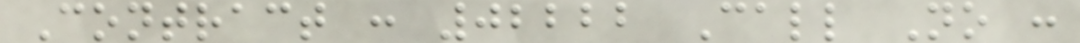Contract : 02222 Call No :
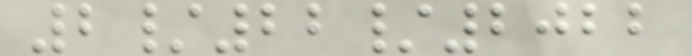2/22/2022
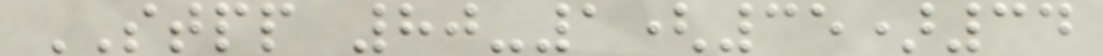STPP 80-1(35)34
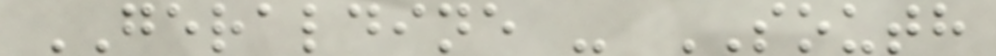GERALDINE - SOUTH
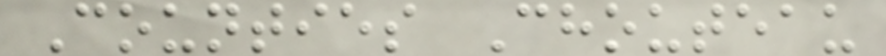Counties Chouteau
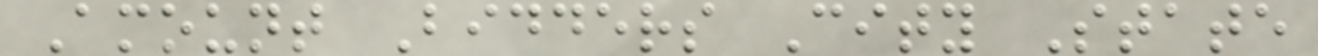Amount Bidders City State
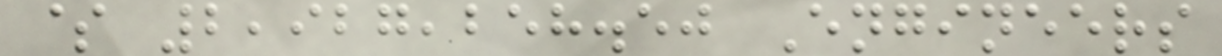$ 2,927,258.50 Engineers
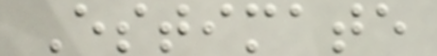Estimate
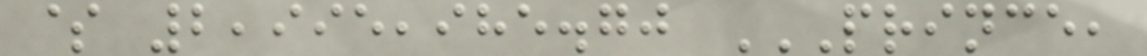$ 2,995,985.70 PRINCE,
